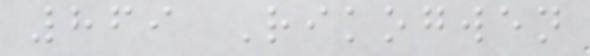869 Rikogwen
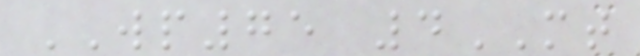WP75 4MT
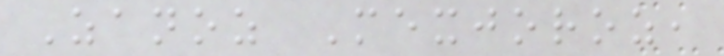Zanoz Mexjoroz,
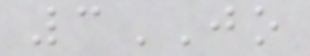3JO
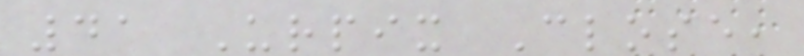41 Urpix Close,
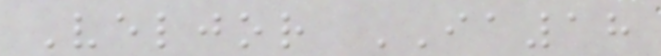Veljor IA18
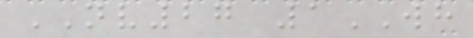NV27 1WH
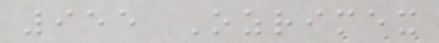955 Ozrimex
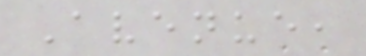Avenue,
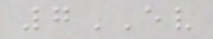7EV
